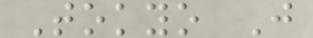Tokyo J
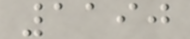1190
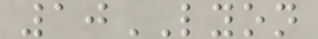10LYON
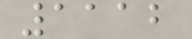1112
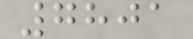7801
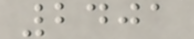2401
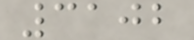3102
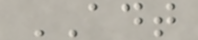ADT
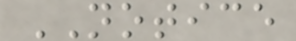NOTICE
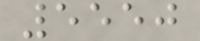5550
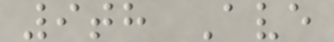9th Ave
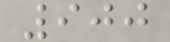900
